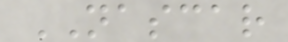NASCAR
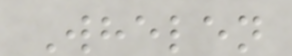Whelen
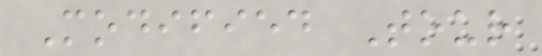Modified Tour
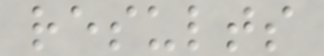results
